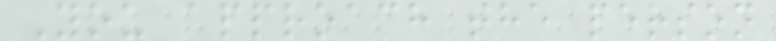You approach the person
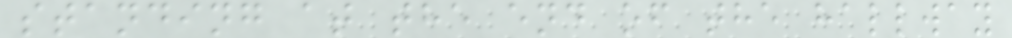standing at the end of the hallway
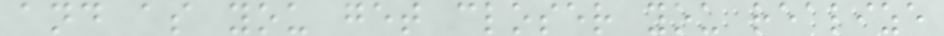and as you get closer you realize
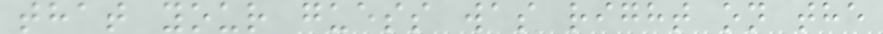that your guess was right on the
